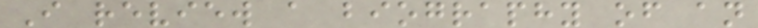I review a biography of an
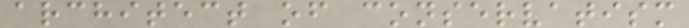architect of conservatism
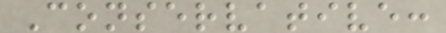Conservative:
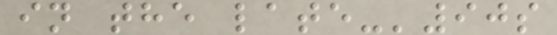in the late-'90s
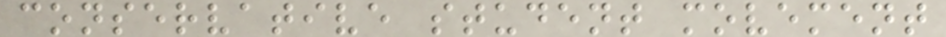conservative student movement
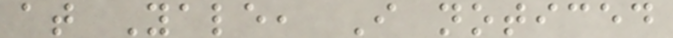at Yale, I noticed
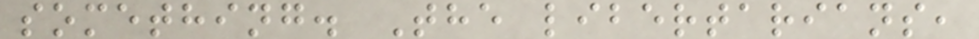something. The libertarians,
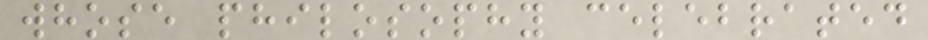whose philosophy celebrated
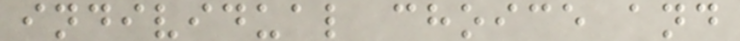individual choice and
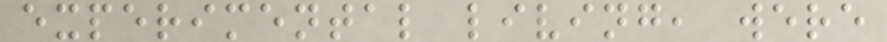experimental living, were
